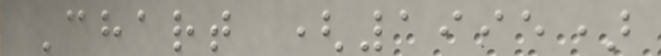Chart (1995)
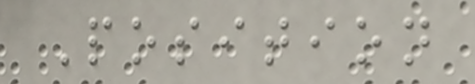Position
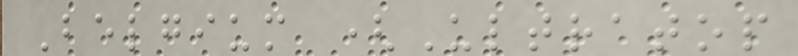Belgium (Ultratop
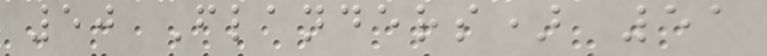50 Flanders) 51
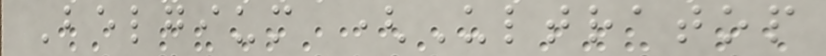Belgium (Ultratop
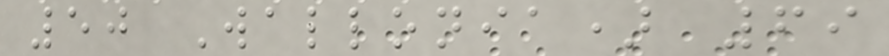50 Wallonia) 69
